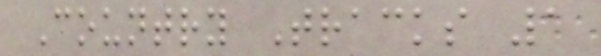Country Tracks 1
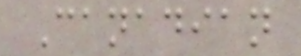Canadian
